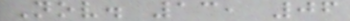Nov. 13, 06
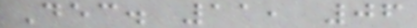Dec. 11, 06
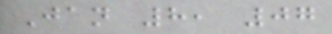Jan 8, 07
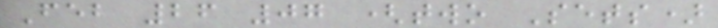Feb 26 07 (two Sets)
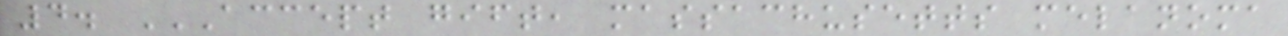4. ACCEPT GIFT, MASSACHUSETTS MELANOMA
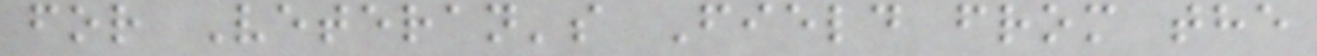for Veteran's Field from the
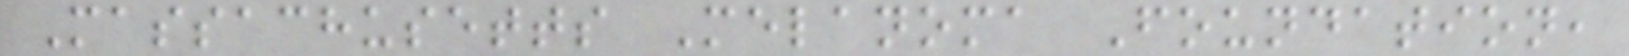Massachusetts Melanoma Foundation,
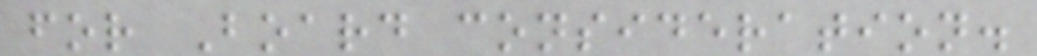for Board consideration.
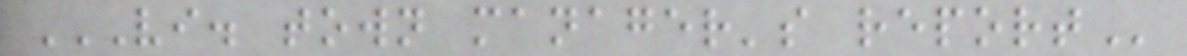VI. TOWN MANAGER'S REPORT
